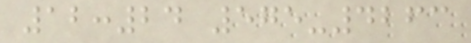12:24 575-4263
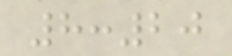8:20
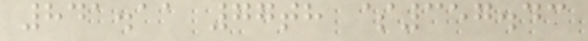841.11 77th $357.43
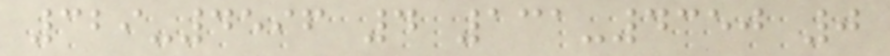329-4596 4 131-4350 0
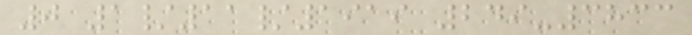0 1/11/1919 249-3833
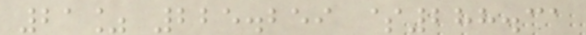21% 225.259 $288.31
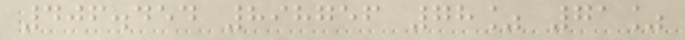406.454 898756 78% 71%
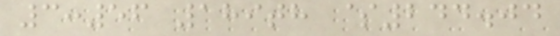3:56 189th $244.04
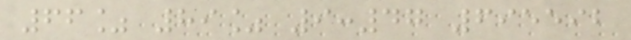66% 89% 9:47 695592
